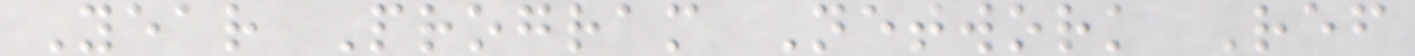Year Program Network Ref
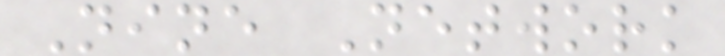Nine Network
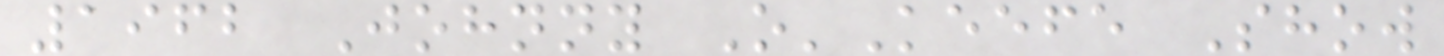1962 Johnny O'Keefe Show
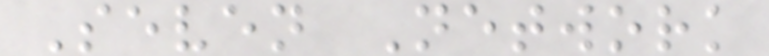Seven Network
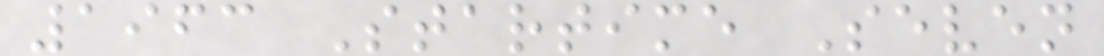1963 Startime Seven
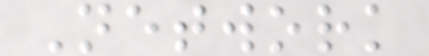Network
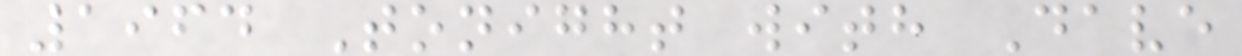1964 Tonight with Dave
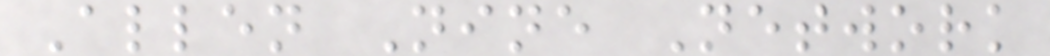Allen Nine Network
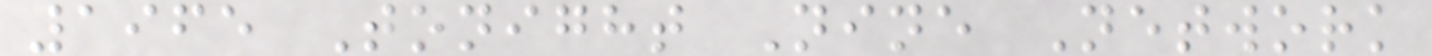1965 Tonight Nine Network
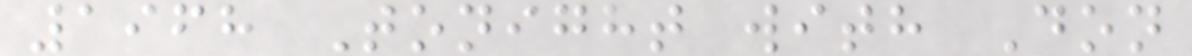1968 Tonight with Don
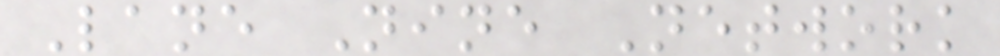Lane Nine Network
